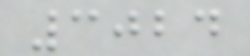3024
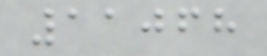11068
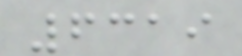6319
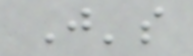J's
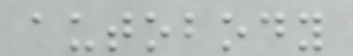autobody
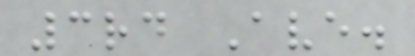3rd Ave.
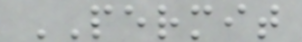PERMIT
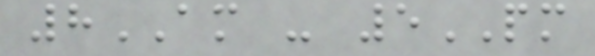8AM - 5PM
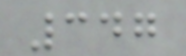347
